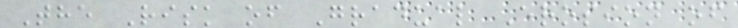The Risk of Gradual Erosion of
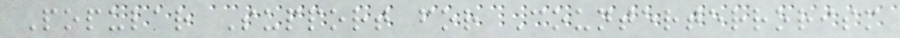Popular Support for Counterterrorism
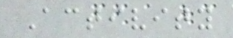Activity
